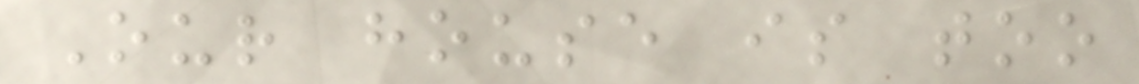Our house is too
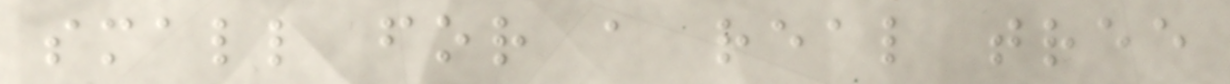small for a real tree
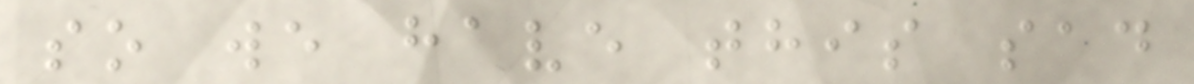so we have this sad
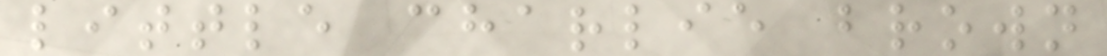little charlie brown
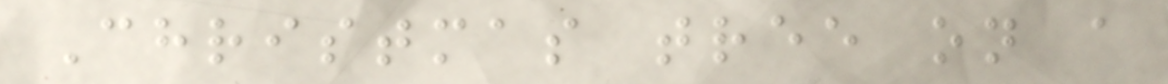Christmas tree on a
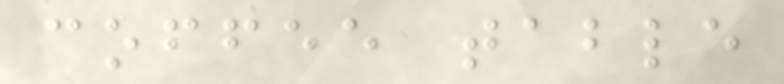coffee table
